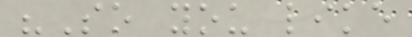"So you like
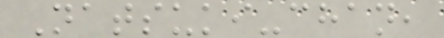Natsuki-chan,
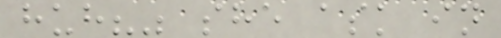huh?" she ask in
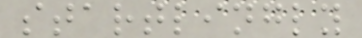startlingly
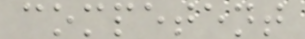competent
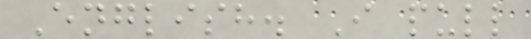English. I pull
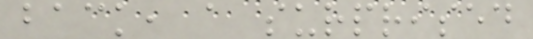back, a surprised
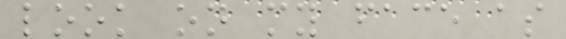look on my face as
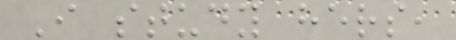I study hers,
